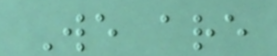We are
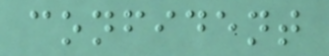confident
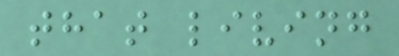that living
